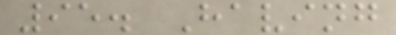95. Having
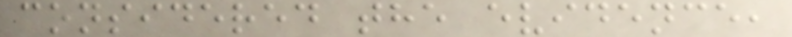considered the evidence,
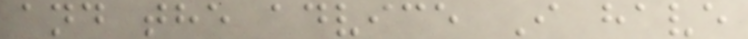and the advice I have
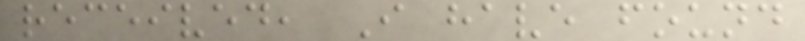received, I have found
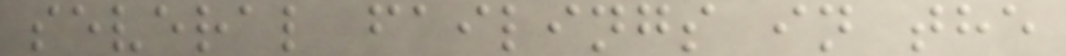several failings in the
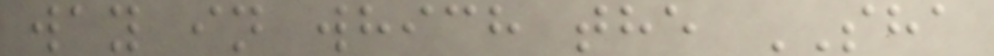way in which the SHA
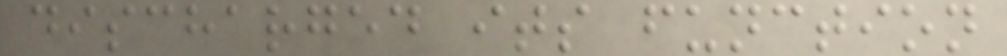discharged its function
